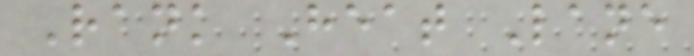Rank Heat Lane
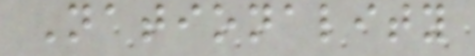Nationality
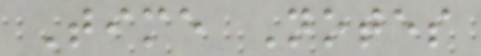Time Notes
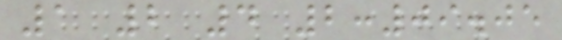1 2 4 2:09.05
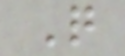Q
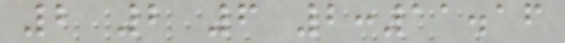2 2 6 2:11.16
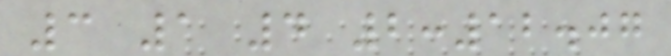3 1 4 2:12.07
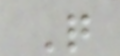Q
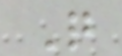Q
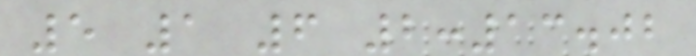5 1 6 2:13.02
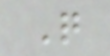Q
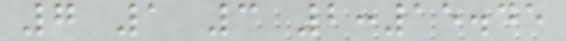7 1 3 2:15.45
